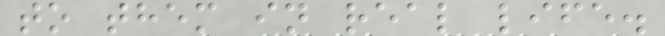to them in real life.
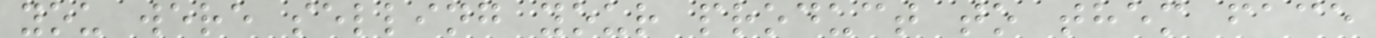you were selling your product to them face
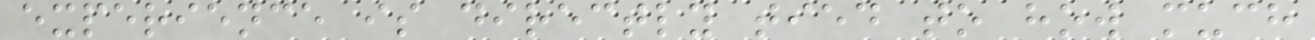experience is directly tied to how much
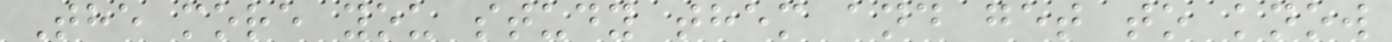The more you study them and get to know
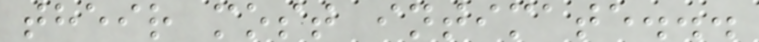their most intimate...
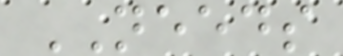NEEDS
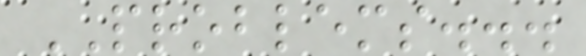PROBLEMS...
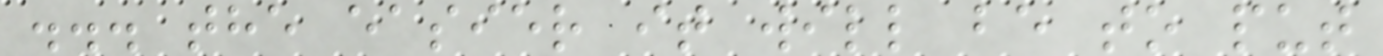... the easier it will be to put
